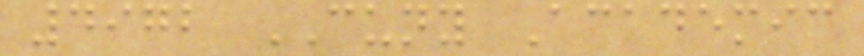4972 CUNY Academic
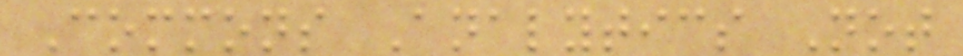Commons Analytics Not
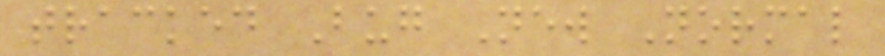tracked Bug New Normal
